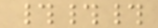###
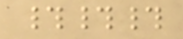###
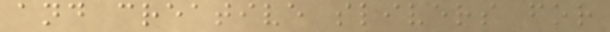and creative slivers for
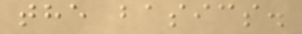the basics.
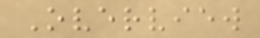Overview
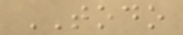TODO
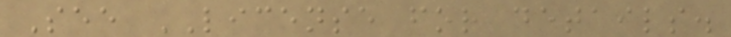See LICENSE for details.
